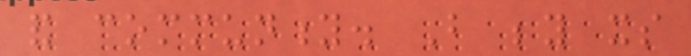and community. But beyond its
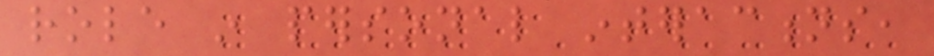role in personal interactions,
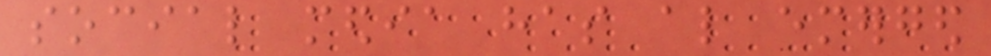social media has also emerged
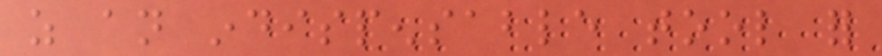as an indispensable tool for
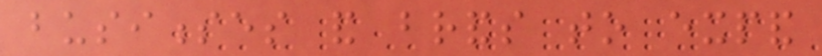businesses and brands to expand
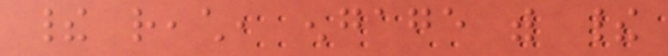their reach, engage with their
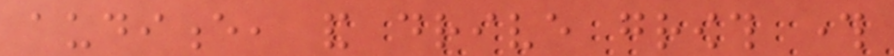audience, and drive growth through
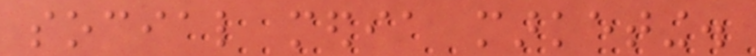social media marketing.
